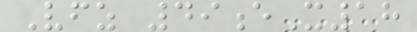Vfz 49eX18
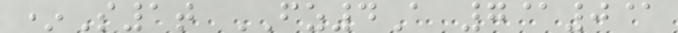*S1t FZ4A 7@0@
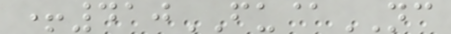+410FU@NC
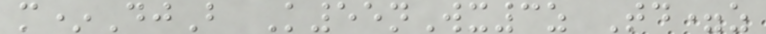m*DjB K55nWx3z Td=z
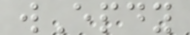wEpdy
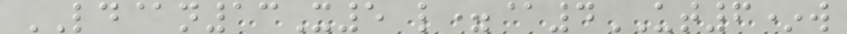LD@n13X5 l=@4UT6*w
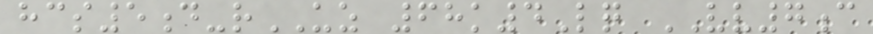hcs5d-rUZ 68k4Lq VV7c
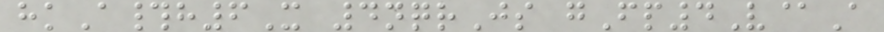hkA#h6X 4nqrJs gFp4V@A
